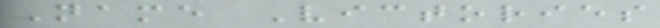Name Victories
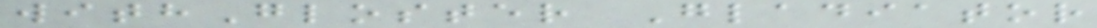withGloster Gladiator
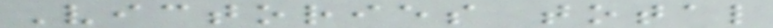Victories total
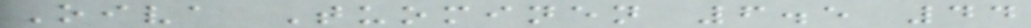Oiva Tuominen 6.5 44
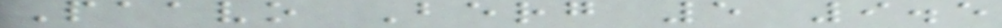Paavo Berg 5 9.5
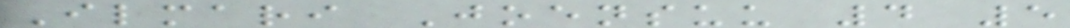Ilmari Joensuu 4 5
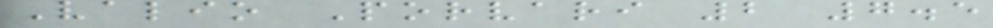Valio Porvari 2 7.5
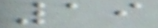19
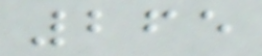265
